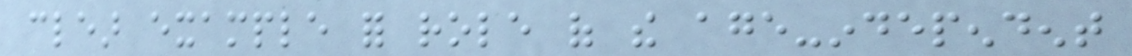clear example for role of the age-independent
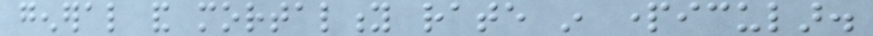general and mortality rate in particular.
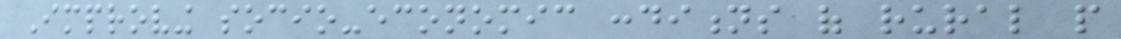Improving socio-economic conditions of rural people
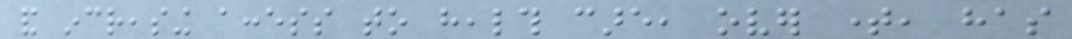and increasing access to health care, over time, has
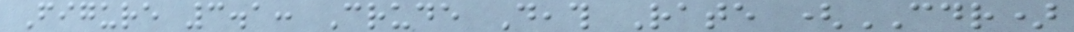Figure 3.1: Crude Death Rate (CDR)
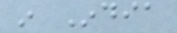in India
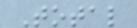Total
